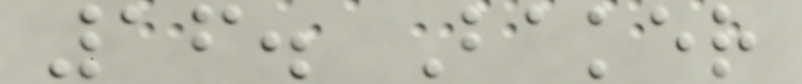16. Baker
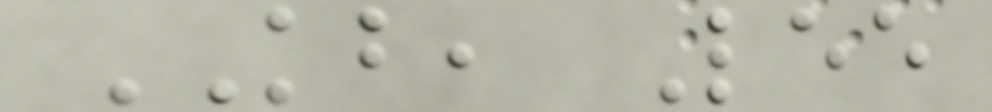KB, Lee
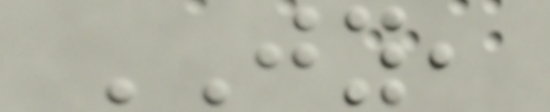JY,
